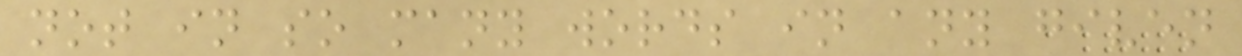not in so many words in any given
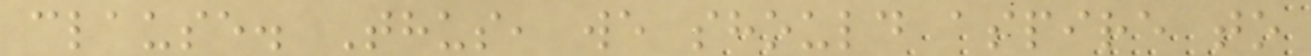clause. Thus, we should aspire to
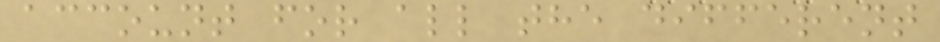account for all the different
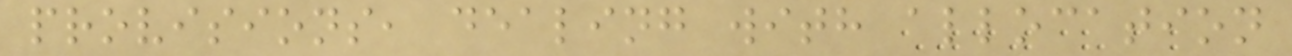provisions, dealing with allocation
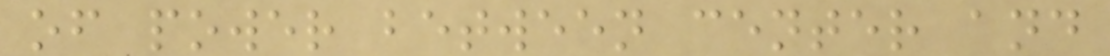of power between center and
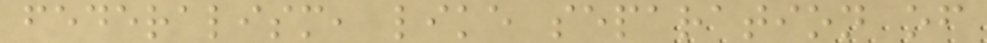federalism, like separation of
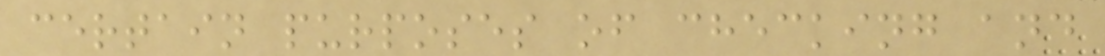certain purposes of checking and
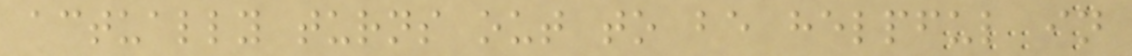actually turns out to be helpful in
